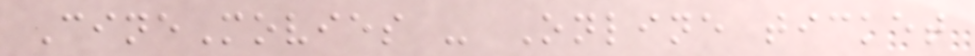CineMovies - Online ticket
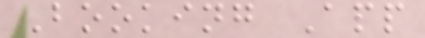Booking App
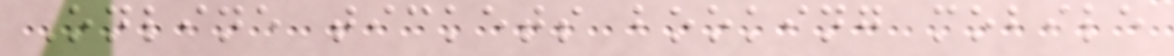Online tickets booking mobile
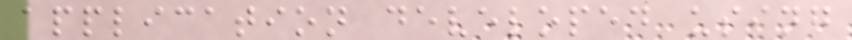application developed using
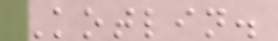Kotlin.
